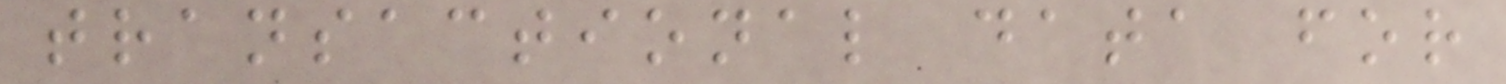transactional data for
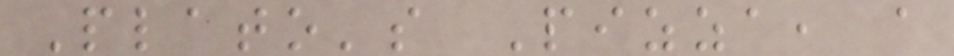Plato's Pizza, a
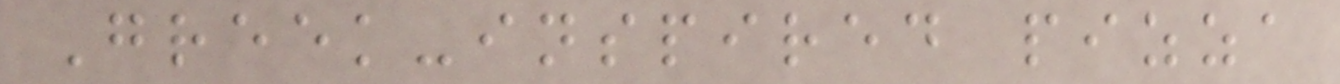Greek-inspired pizza
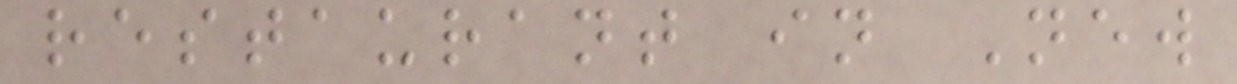restaurant in New
